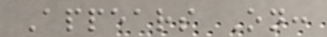Appears On:
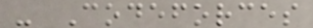- Codeforces
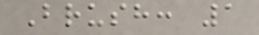Brush: 1
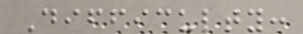Difficulty:
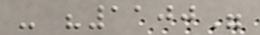- "1100"
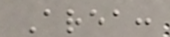Area:
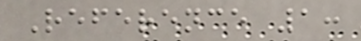Reference 1:
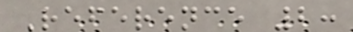Reference 2:
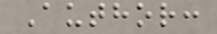Author:
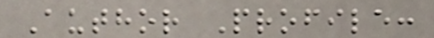Author Profile:
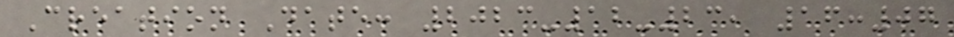Creation Date: 2023-12-23, 16:07
